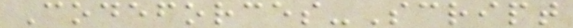Codeforces-Script
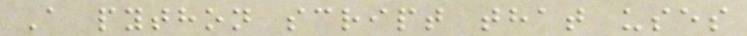A python script that uses
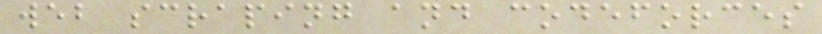web scraping and codeforces
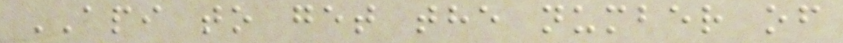API to get the number of
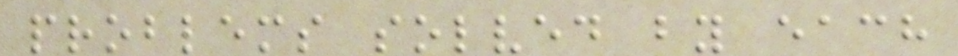problems solved by each
